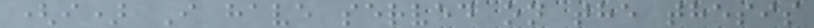(i) I have served on the thesis
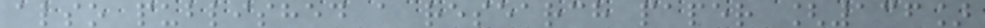also published a research paper [136]
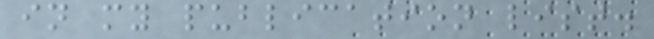in my publication list.
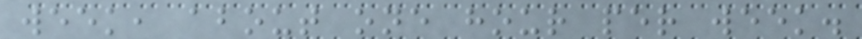week, about one hour per week.
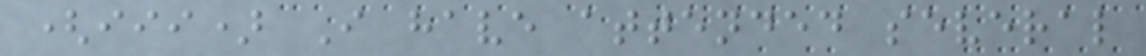(iii) I have attended several
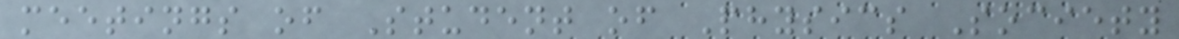meetings of Student of Physics Society
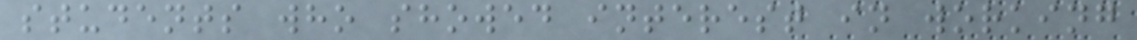students who showed interest in working
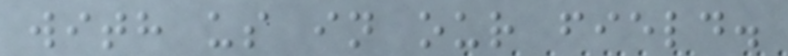with us in our field.
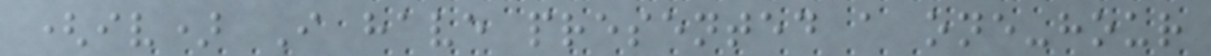(iv) I have presented a one-hour
